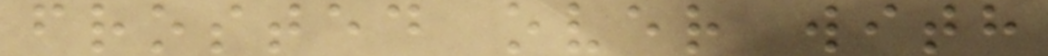frosted over with
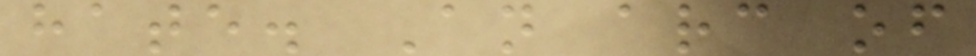hate. An arc of
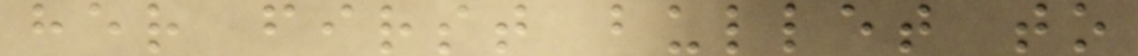her first bullet to
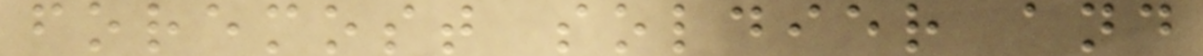foremost soldier and
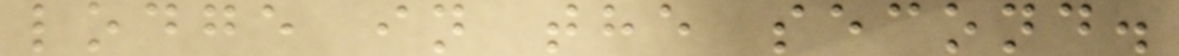lodge in the second.
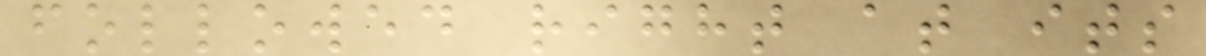followed right at its
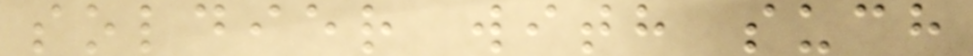soldier with such
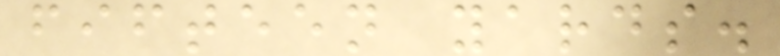fifteen yards.
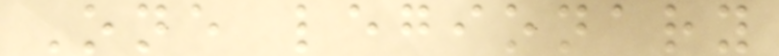One legionary
